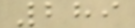289
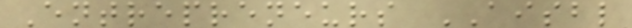Entrepreneurs AISBL
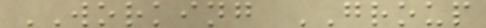WORKING GROUP
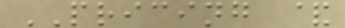PRICING &
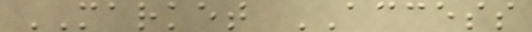MARKET ACCESS
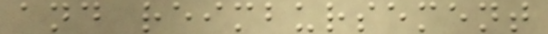and reimbursement
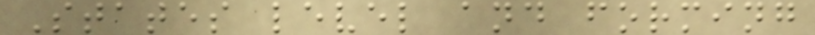States level and forming
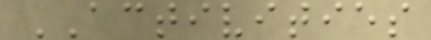ACTIVITIES
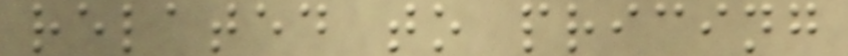related to pricing
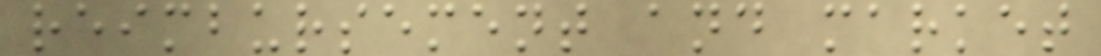reimbursement and market
